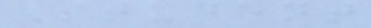Student
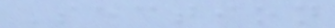Section
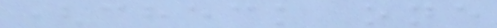(check one
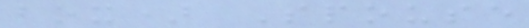box) Spouse
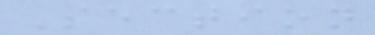Section
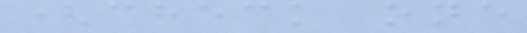(check one
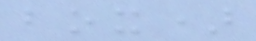box)
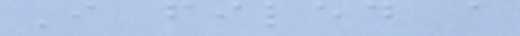I filed a
